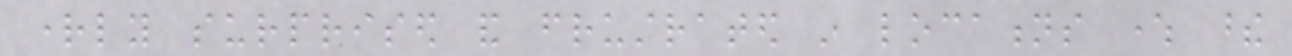rightly surprised and frustrated in locations where these
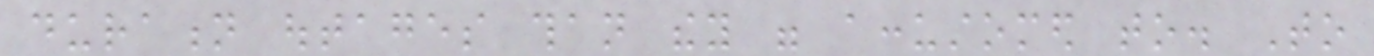duration outages than they were accustomed to. To
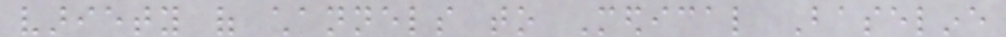variety of channels to Medical Baseline
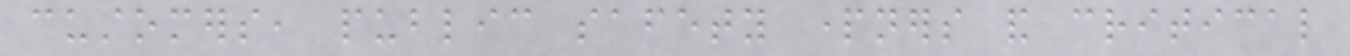customers, public safety partners and critical
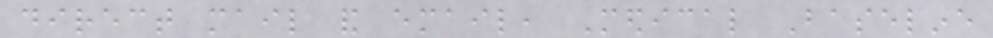direct mail and email, Medical Baseline
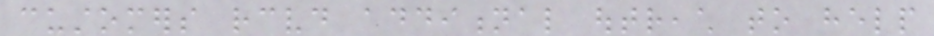customers received additional outreach to help
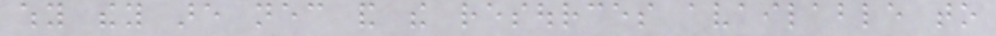why they are necessary and the resources available to
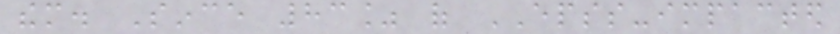them. Since 83% of EPSS-impacted
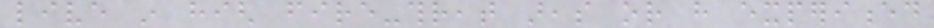live in high fire-threat areas or have experienced
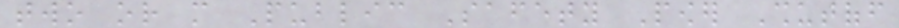two or more Public Safety Power Shutoff
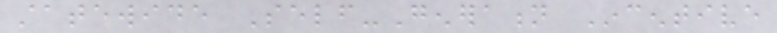statewide Self-Generation Incentive
